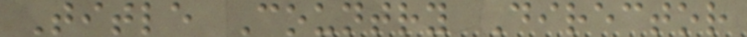Title Country Director
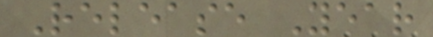Release Year
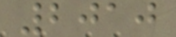2010
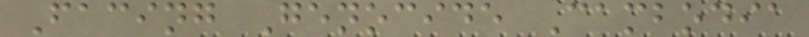Facing Genocide Cambodia
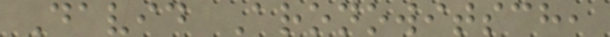David Aronowitsch,
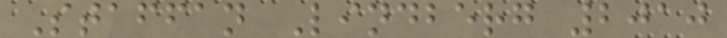Staffan Lindberg 2010
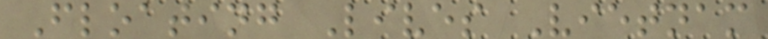Floating Lives Vietnam
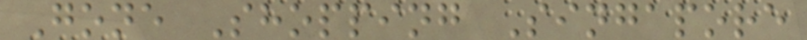Gone Shopping Singapore
